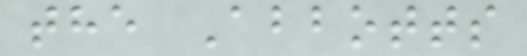the Abbotts
